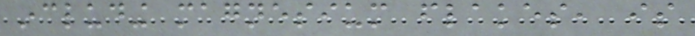including magnesium flakes, is
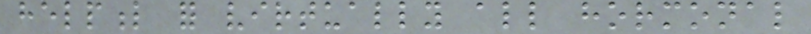helpful for virtually all hormonal
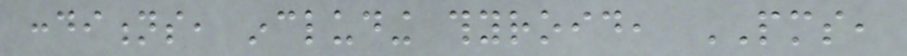conditions, including thyroid, PMS,
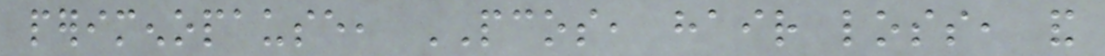perimenopause, PCOS, hair loss, and
